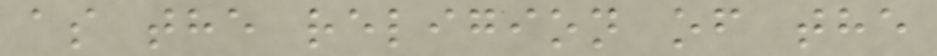as the religion of the
